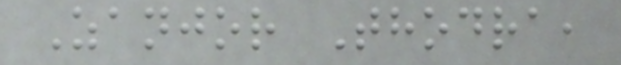Zanjor Thodra,
